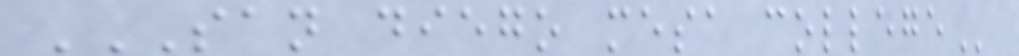SAN DIEGO MESA COLLEGE
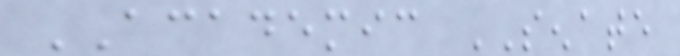ACADEMIC SENATE
